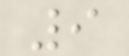9
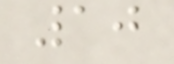10
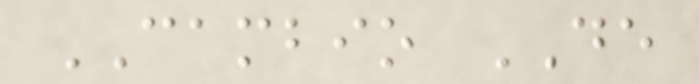CAMBIO DE
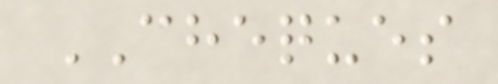CHEQUES
